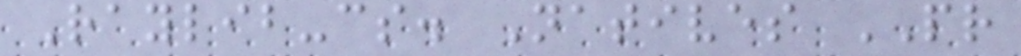Raylib-cs. Natives PR
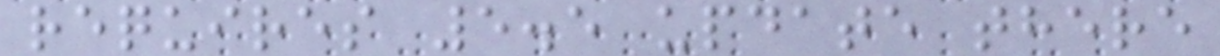requires 5.5 update there
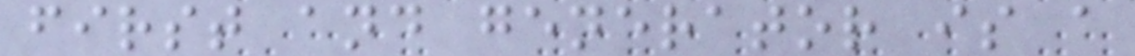first and generator is a
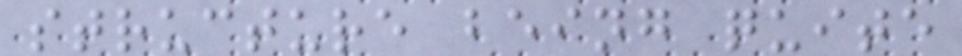structure being quite
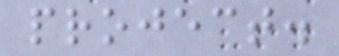project.
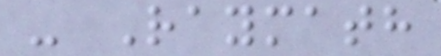- Raymath
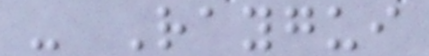- Raygui
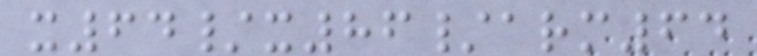x64/x86/arm64
